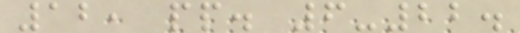12, pp. 6-22.
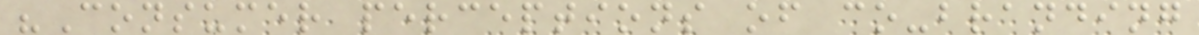"Consumer perceptions of co-branding
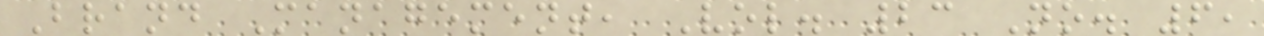Brand Management, Vol. 23 No. 6,
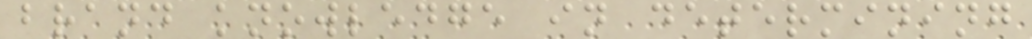brand knowledge in determining
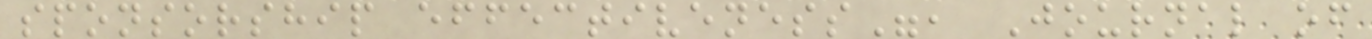sponsorship effectiveness", Journal of
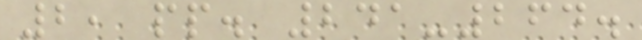2, pp. 241-264.
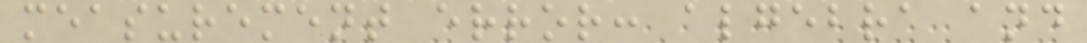measurement error: algebra and
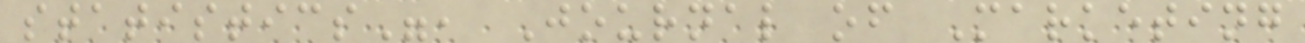statistics", Journal of Marketing
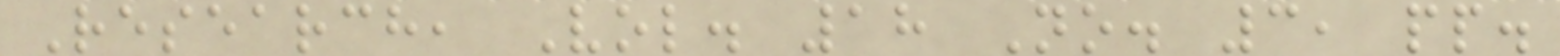Research, Vol. 18 No. 3, pp.
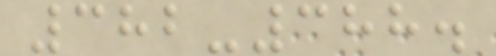382-388.
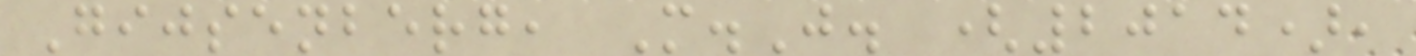Gijsenberg, M.J. (2014),
